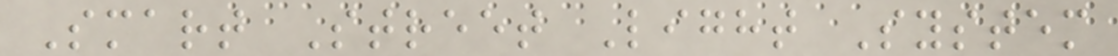Smart Street Light System
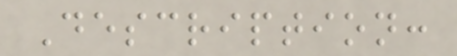Description:
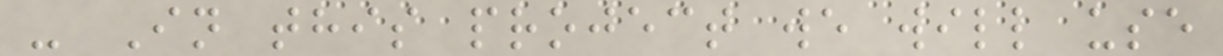- In this project we will use
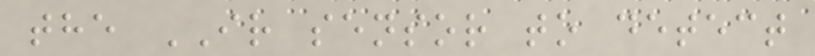the IR sensor to detect
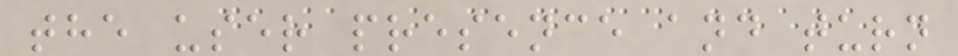the user presence and turn
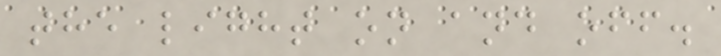the light on and off.
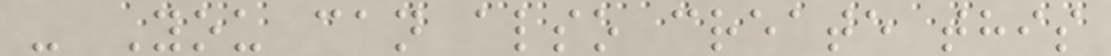- You can also create this
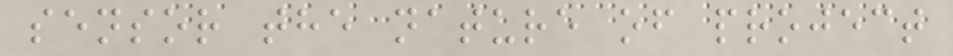sensor the nature of project
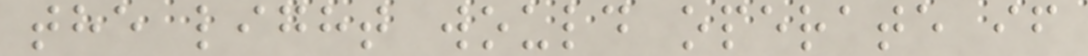the light would operate if
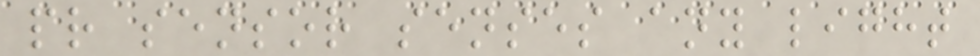pr sensor senses any light
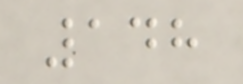148
